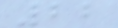22
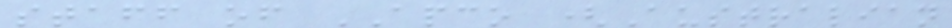staff of APCO (Australian
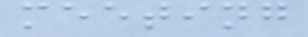meeting
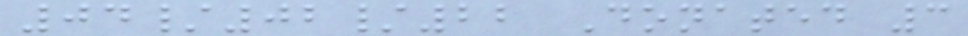04/02/22 Donated 3
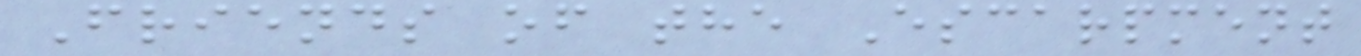Friends of the Escarpment
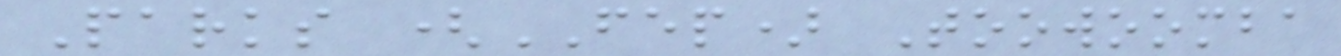Parks (FEP) Toowoomba
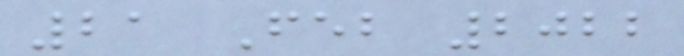21 Feb 2022
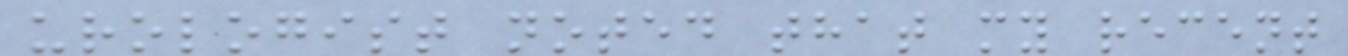urologist noted that my recent
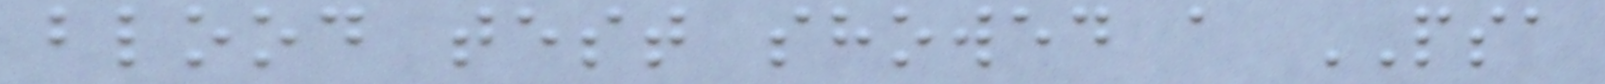blood test showed a PSA
